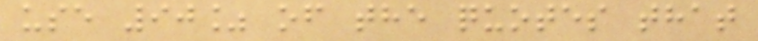use 90% of the quotes that
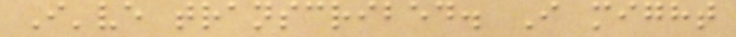I've transcribed. I might
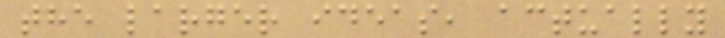the larger ideas, actually
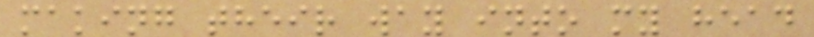making their way into my head
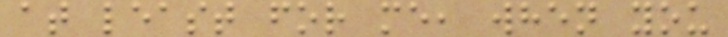at least for me, when you
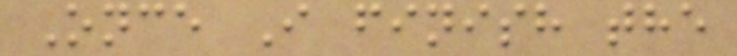Once I finish the
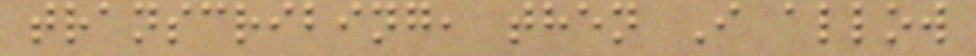transcribing, then I allow
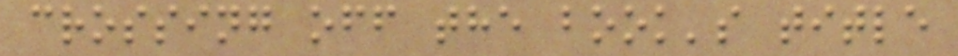crossing off the book's title
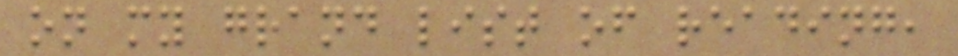on my grand list of reading,
